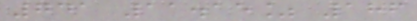741 11.15% 186
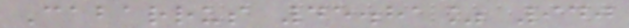Cabarrus 45.81% 940
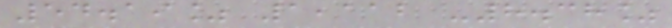54.19% 1,112 -8.38%
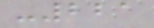-221
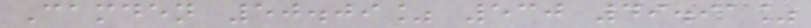Camden 50.09% 530 49.91%
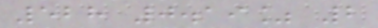528 0.19% 2
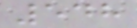548
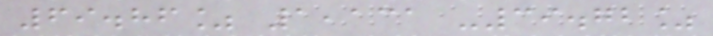69.86% 1,131 -39.72%
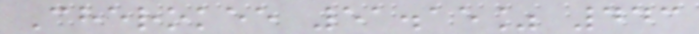Cherokee 51.15% 443
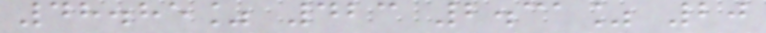48.85% 423 2.31% 20
